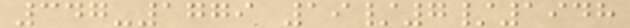347-1779 19/7/1948
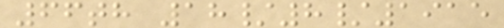66th 18/8/1915
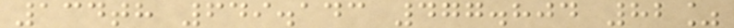134th 649.143 477.804 82%
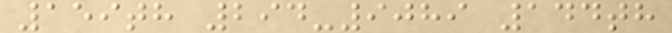159th 294-9089 144th
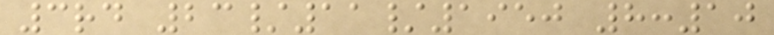3rd 23/11/1950 8:10
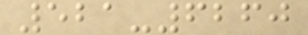521-6260
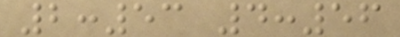2:53 4:56
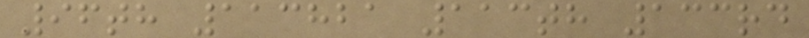96th 113821 113th 133rd
